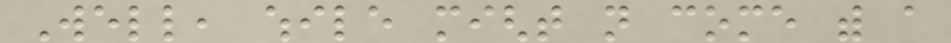Well, while might not come with a
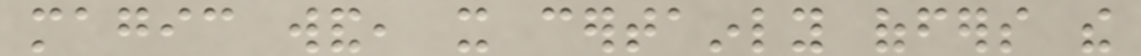magic wand, it certainly offers the
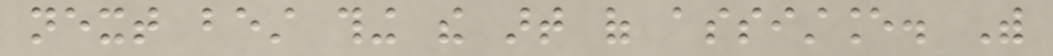next best thing the art of assistance. With
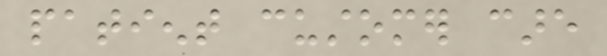patient customer care
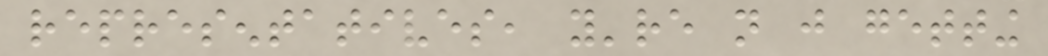representatives, you're not just getting
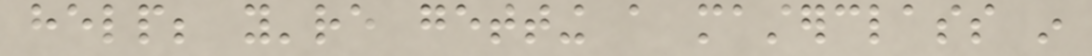help; you're getting a masterclass in
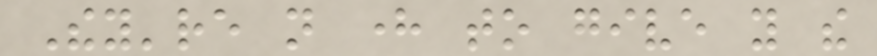They're not here to give you the
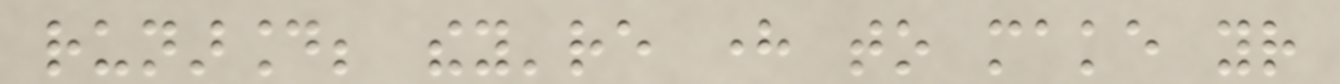runaround; they're here to make your
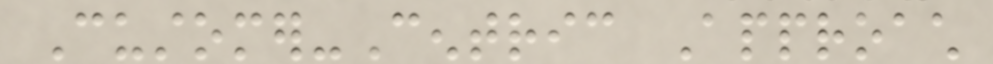Customer-Centric Approach
